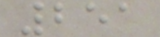251
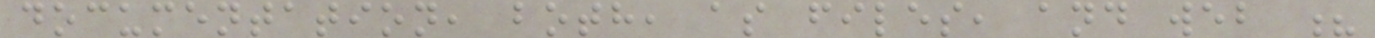documentation, both, as files, and web ?
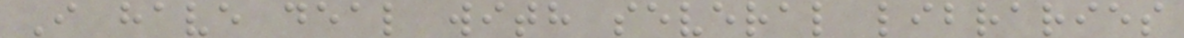I have deal with several libraries
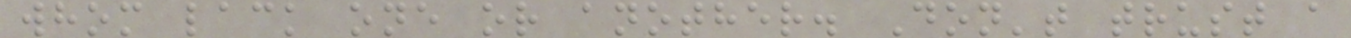whom lack one or another. Don't trust a
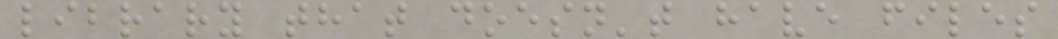library that doesn't have files
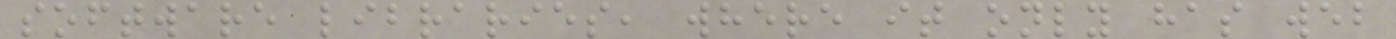software libraries, where it only has web
